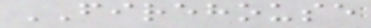FIREHOUSE
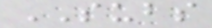SUBS
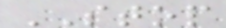STOP
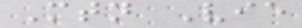Mtn Vie
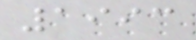1993
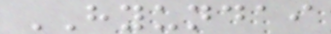HYUNDAI
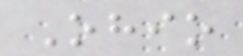Ohio
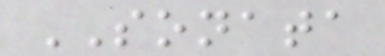SONATA
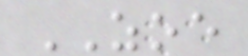ZOE
